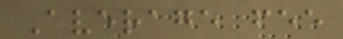Average fee
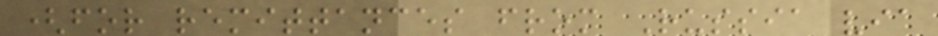(for remittances from Russia via
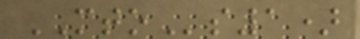MTOs1)
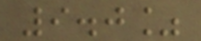9.0%
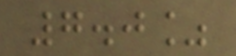7.0%
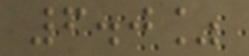6.0%
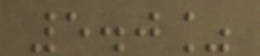5.0%
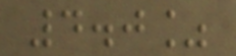4.0%
